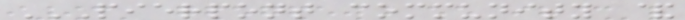PIERPONT COMMUNITY &
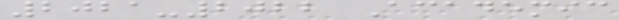2021-2022 Academic
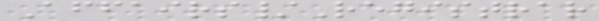Affairs/Registrar
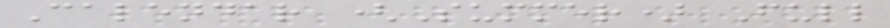Calendar (Summer) Full
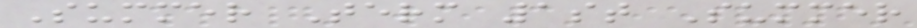Summer Term 1st Summer
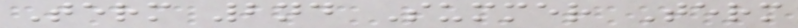Term 2nd Summer Term
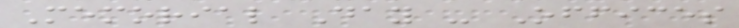Memorial Day - Offices
